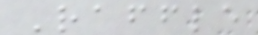Raffle
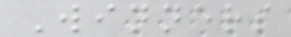Winners
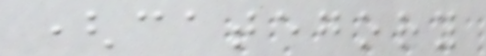(category
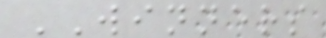WINNERS
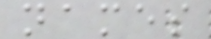names
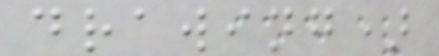drawing)
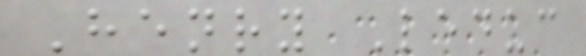Henry Leduc
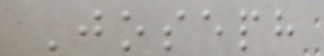Joseph
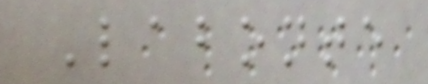Labonte
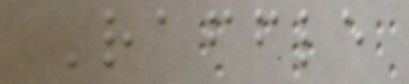Raffle
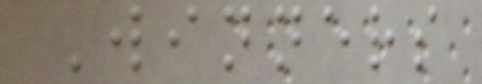Winners
